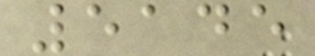5145
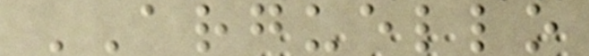ARGUELLO
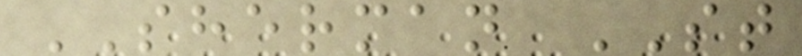SHERMAN ST
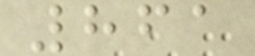861
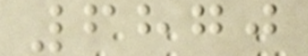6870
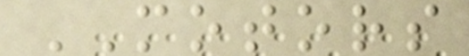MOTORS
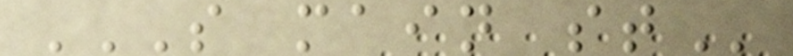S MAIN ST
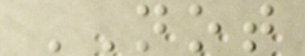NOT
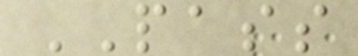PASS
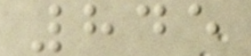845
